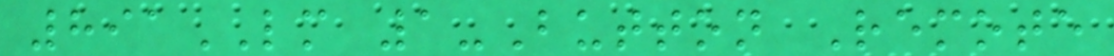891LM 1-Button Remote
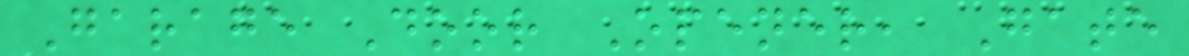Garage Door Opener, Gate
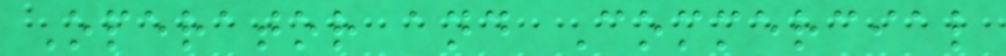Operator and Commercial
